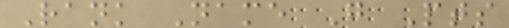Rank Name G Pts
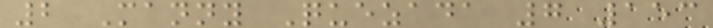2 Manny Quezada 7 153
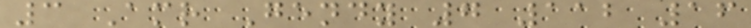3 Amr Gendy 7 112 16
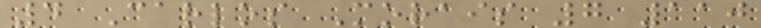4 Carlos Morais 7 110
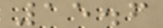15.6
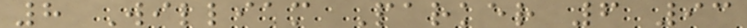8 William Parker 6 93
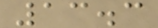13.3
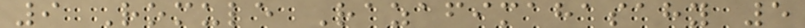9 Romule Razafimahasahy 5
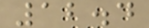12.4
